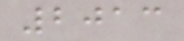2013
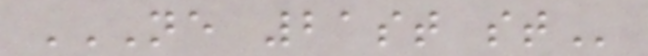NE 21ST ST
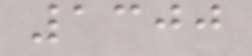1300
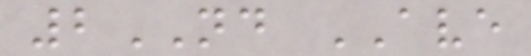2ND AVE
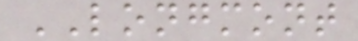LONGMONT
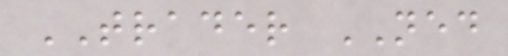TRADER NED
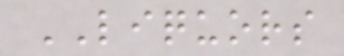LIQUORS
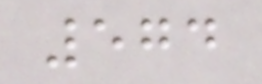574
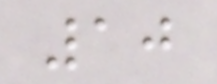10
